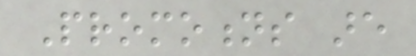Promotions are
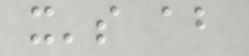it's about
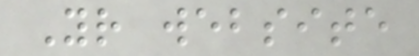Your website
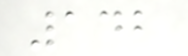142
